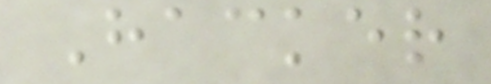Hacker
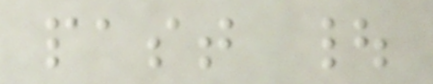past |
